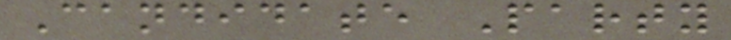Candidate Party
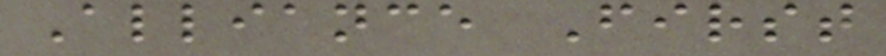Alliance First
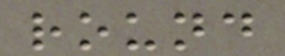round
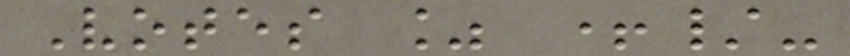Votes % +/-
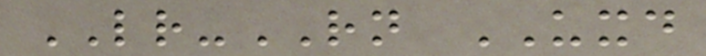LR-RN UXD
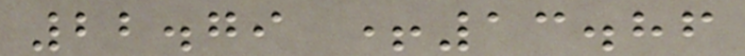22.79 +13.86
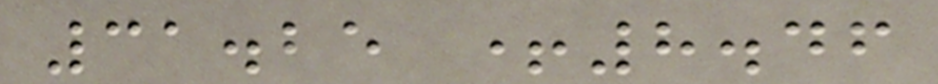31.25 +8.46
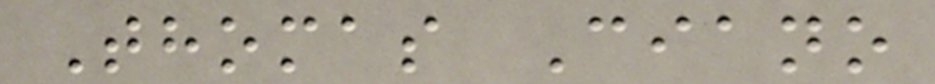Thomas Ciano
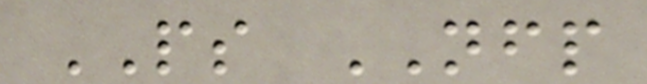PS NFP
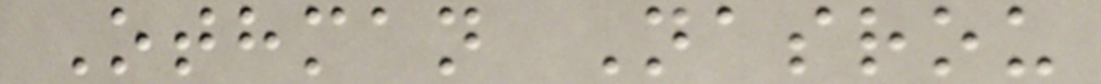Othman Nasrou
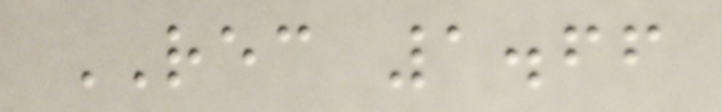REC 1.66
